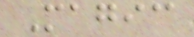Magic
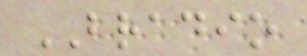BRADIO
